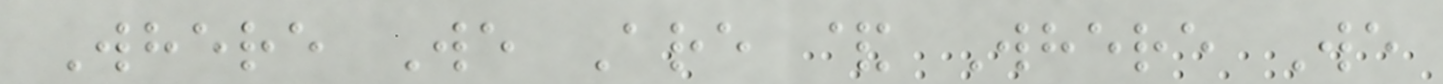Where We Are & Where We
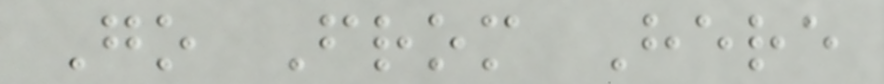Go From Here
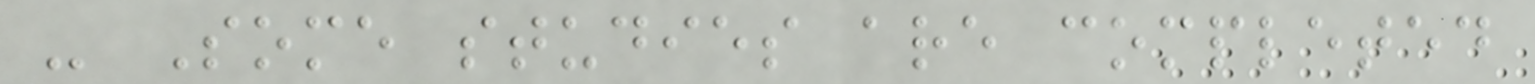- Some studies are completed
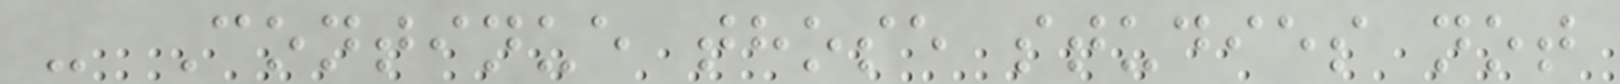- Continue those studies not
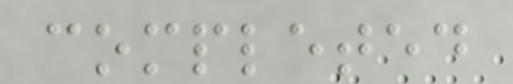completed
